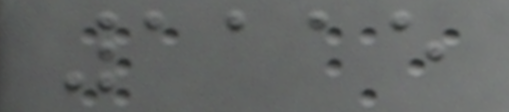1115
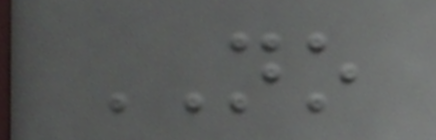NO
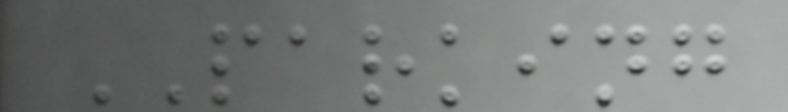PARKING
